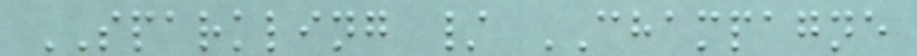SPARKLING / CHAMPAGNE
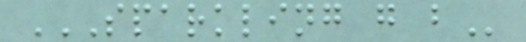SPARKLING G B
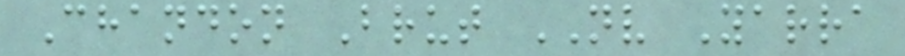Chandon Brut NV Yarra
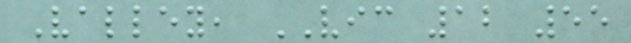Valley, VIC 12 55
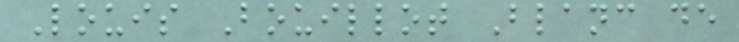Louis Bouillot Blanc de
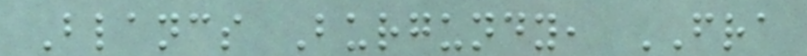Blancs Burgundy, FRA
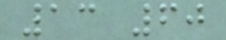13 60
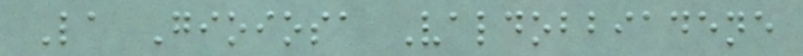La Gioiosa Valdobbiadene
